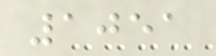1051
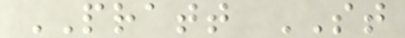PRATT ST
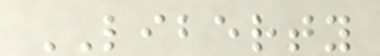LIBERTY
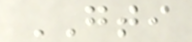GTI
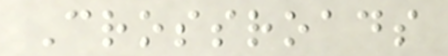Crossroads
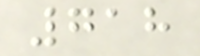718
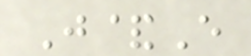J&E
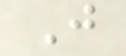J
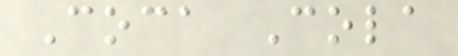Coca Cola
